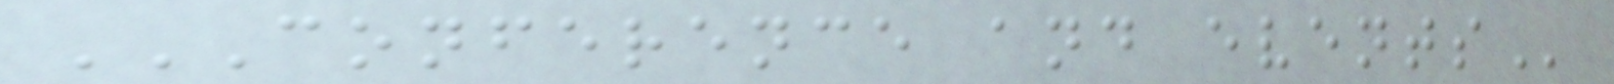CONFERENCE AND EVENTS
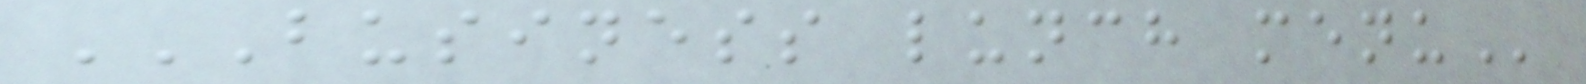BUSINESS LUNCH MENU
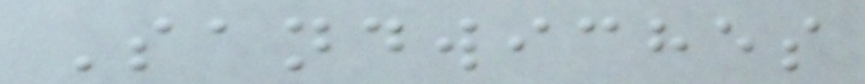Sandwiches
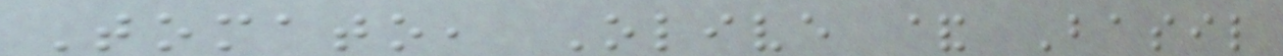Tomato, Olive & Basil
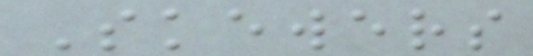Skewers
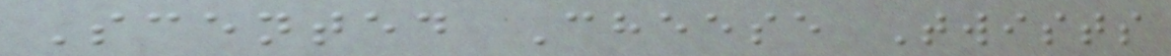Scented Cheese Twists
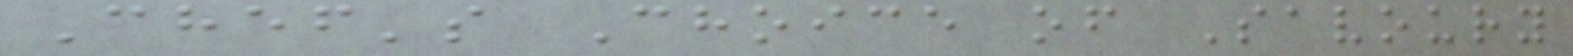Chef's Choice of Savoury
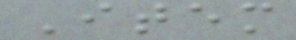Item
